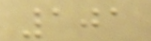101
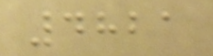4821
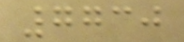7730
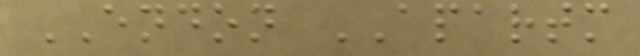ENDON APARTM
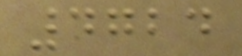4724
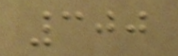300
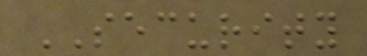SECURITY
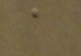a
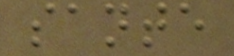sante
